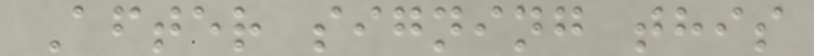After signing this
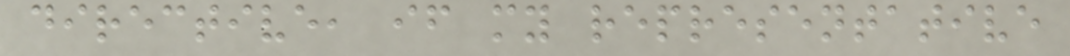directive, if my representative
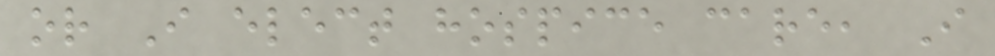or I elect hospice care, I
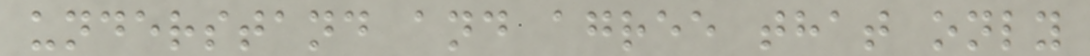understand and agree that only
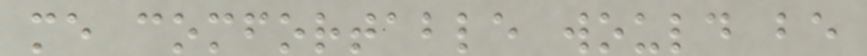me comfortable would be
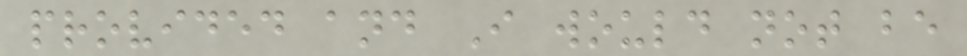provided and I would not be
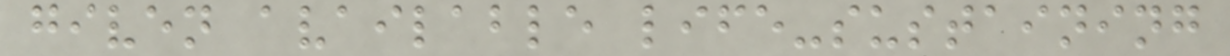given available life-sustaining
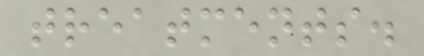treatments.
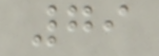79
